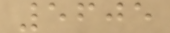5605
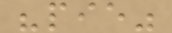"pie"
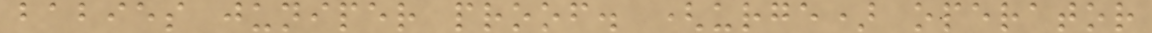babies juniper proof. (urge) operator
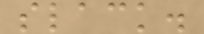slack.
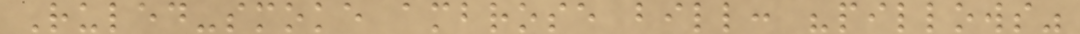Ruled-smoke ambrose bill: "pillows"
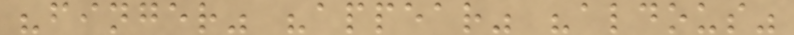"finger" "appear" "aldous"
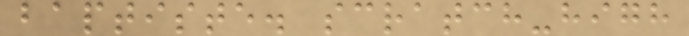baptiste. scratch-high
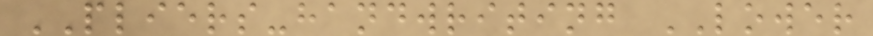PLIERS-handwriting LOWER
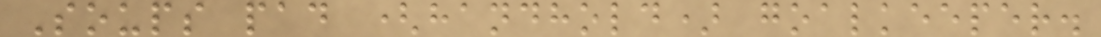Soups pad (handhold) goalkeeper.
